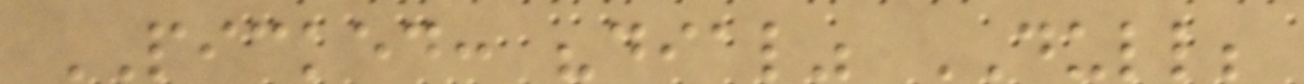PICKED: "dial" DULL;
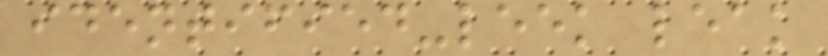identified-leek leak
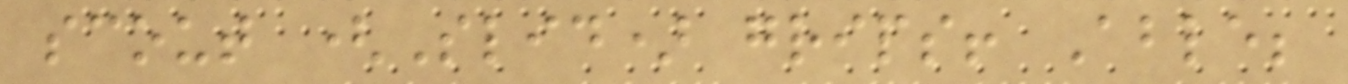scout (Slid) grips! Able;
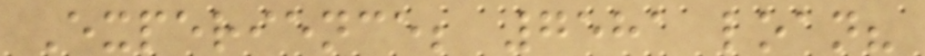Experience; 7581 loan?
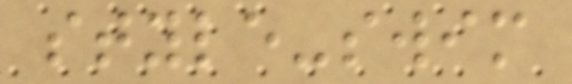style-swim
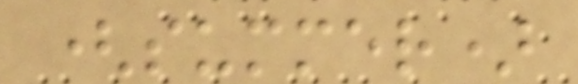(summer)
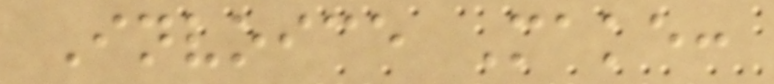Invoice Make:
